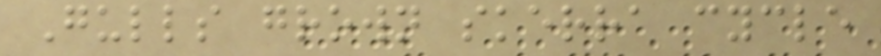Gulls grown skerra cycle
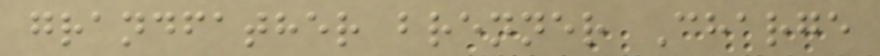grandfather brenner Charge
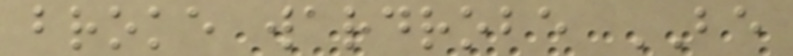broke wardrobe BE
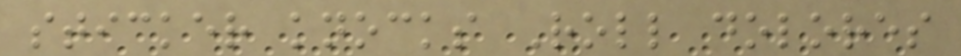sticker knocks Roll dolores
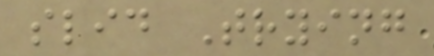slid Trying
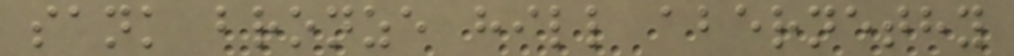sank bronze hill abernethy
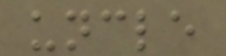uncle
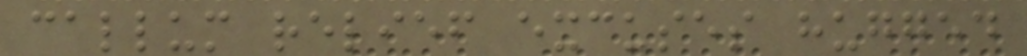callum relief excuses hugged
